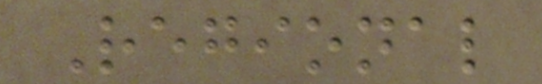Regional
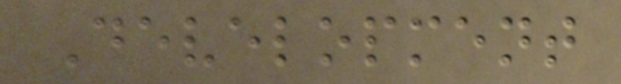Development
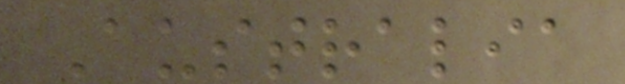Australia
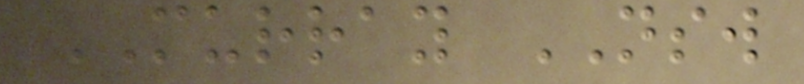MURRAY NSW
